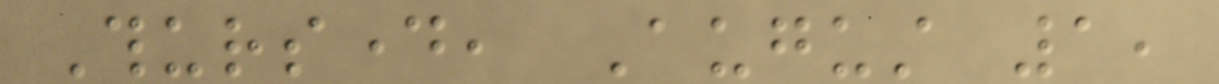Thursday, August 1,
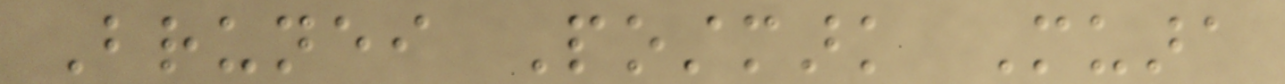Brunei Postmark Muara
